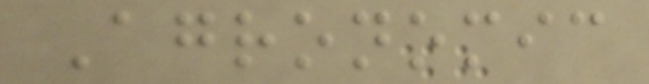Agronomic
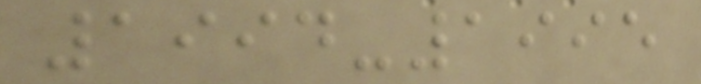1994-1995
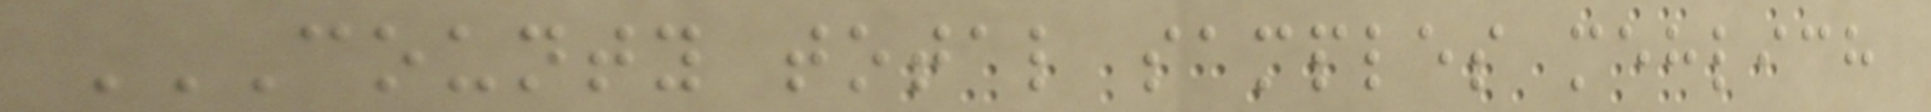COUNTY TOTAL SAMPLES MEHLICH
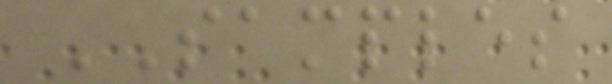SAMPLES
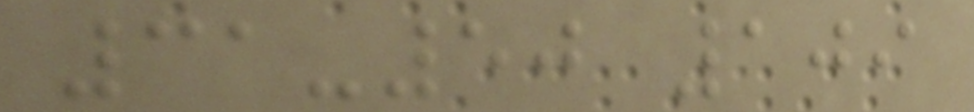31-50 109
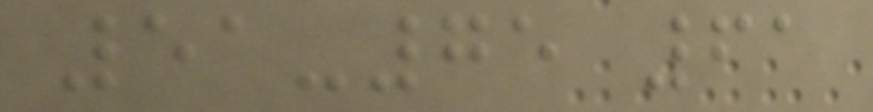51-75 61
